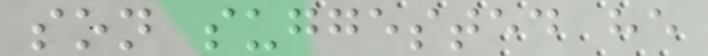son suggested he
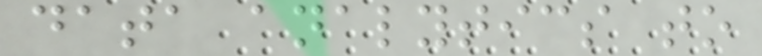data analytics to
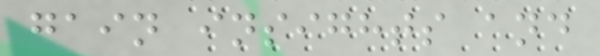gain insights and
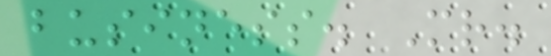business. Mr.
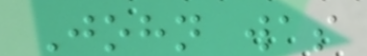John was
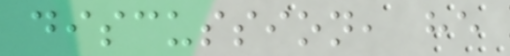discussion, he
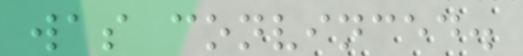was convinced.
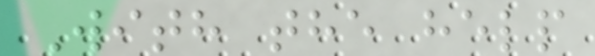With the help
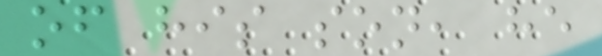of his son, he
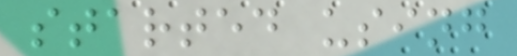started using
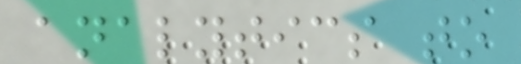analytics to
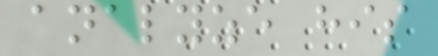analyze his
